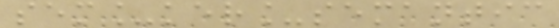sem_ker_semantic
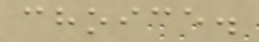choice.
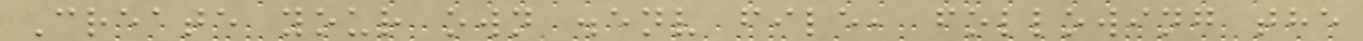Create your own .env file, following the
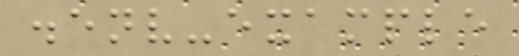.env-example
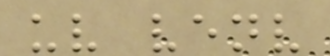uv venv
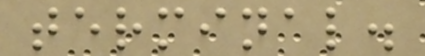terminal.
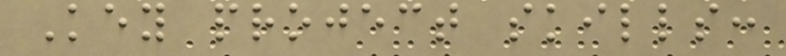Key project skills:
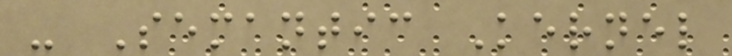- Semantic Kernel
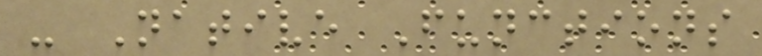- Native Functions
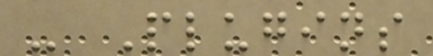- Plugins
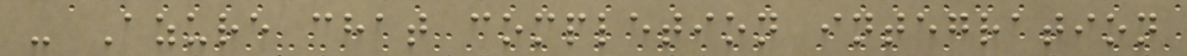- Azure chat completion integration
